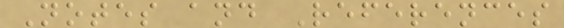Notes and References
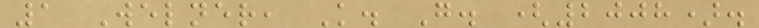1 Welner, K. G. (2008).
